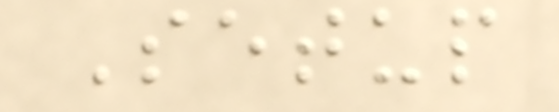Setup
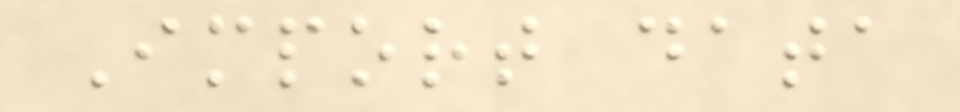Import data
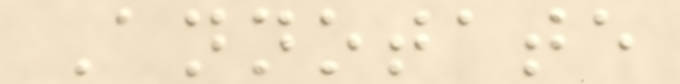Annotate
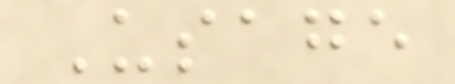Usage
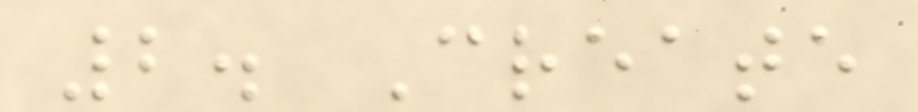2. Create
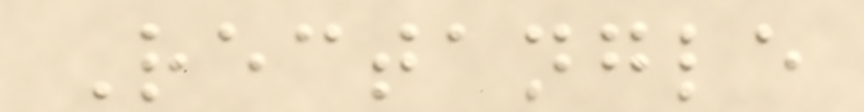Rectangle
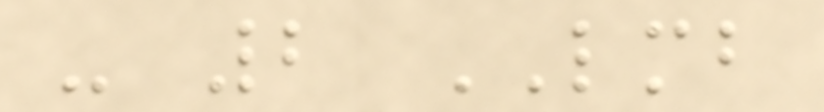- 2 LMB
